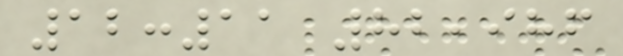12:11 82,986
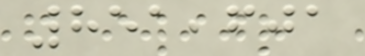851,601
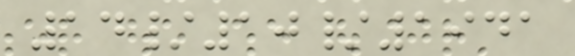14/10/1941
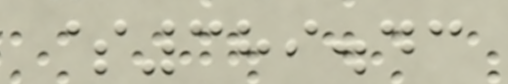$389.43
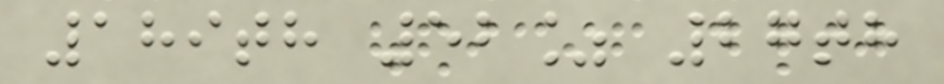189th 52% 27th
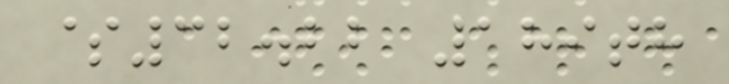$32.22 189th
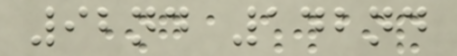92nd 142nd
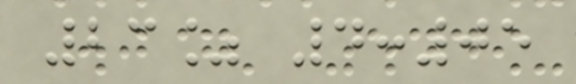23% 4:05
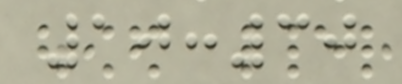10:30
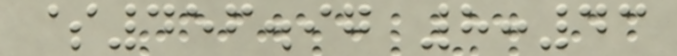$456.97 8:43
